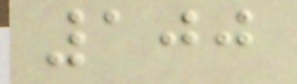100
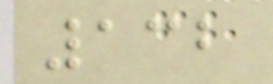132
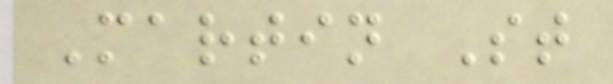Martin St
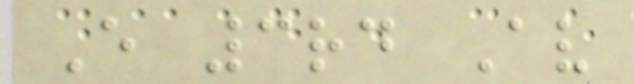E 3rd Av
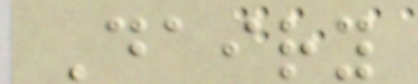Dairy
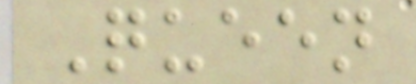Queen
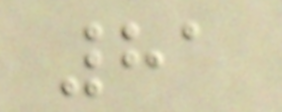81
